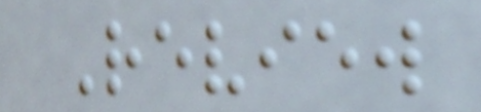Review
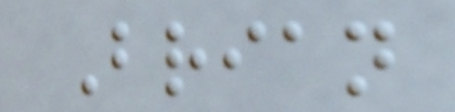Brian
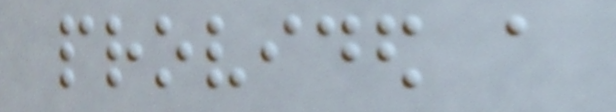provided a
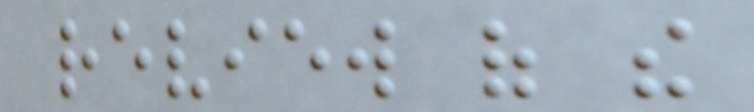review of the
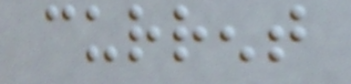current
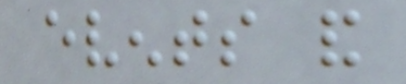events and
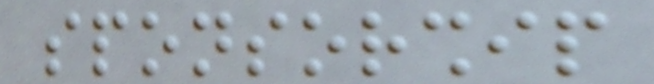sponsorship
